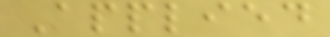Applied
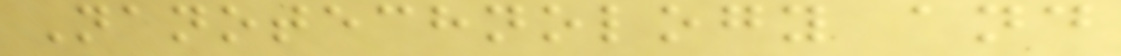Nanotechnology and
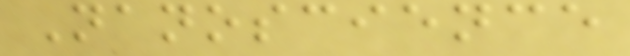Nanoscience
